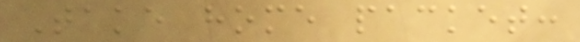Take home packet:
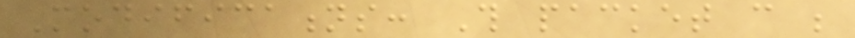Modifications: This packet can be
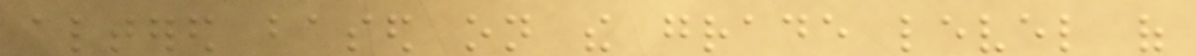altered based on the grade level of
